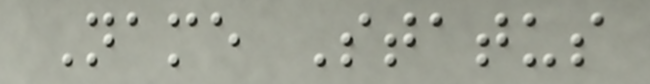Name Status
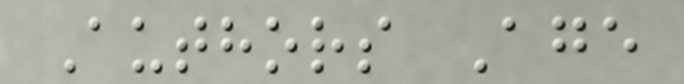Authors Age
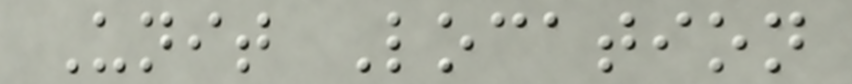Unit Location
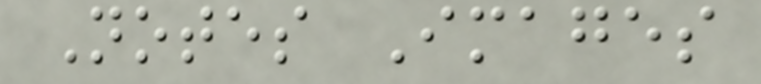Notes Images
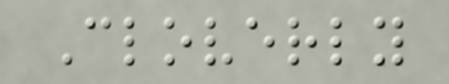Cloverly
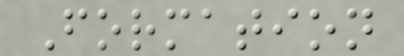Formation
